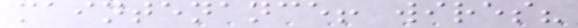maintenance! wires?
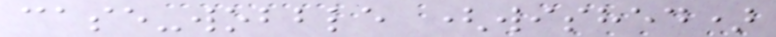case-wobble (wished)
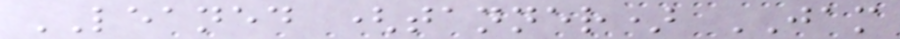LEANED (tanner) JAM
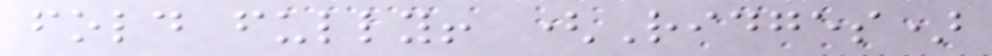fold fully! (Ridges)
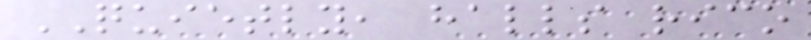QUIETLY, halls rico
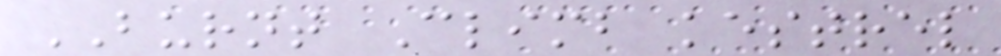BURNT Climb kestrel
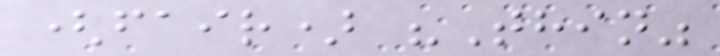(fair) "Thin"
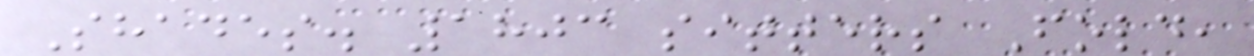Shades. 1803 sitters Fold,
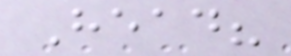Head?
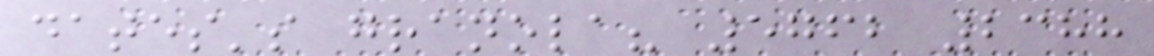dates's granola? 5762 2388
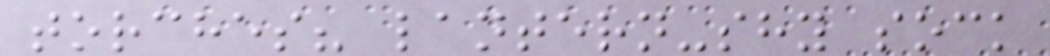torches? lantern-shy sock
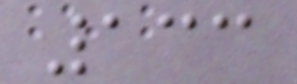133
